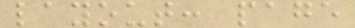layout: page
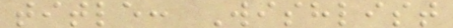title: Wishlist
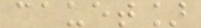cauet]
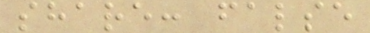share: false
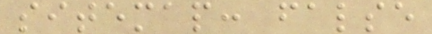sitemap: false
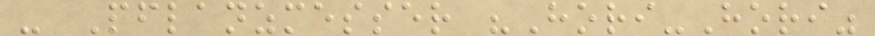- Pflanzmesser "Hori-Hori"
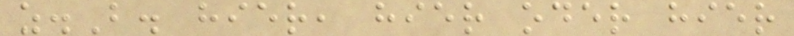z.B. hier, hier oder hier
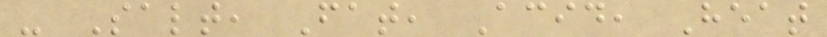- Salt, Fat, Acid, Heat
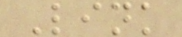Link
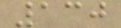130
